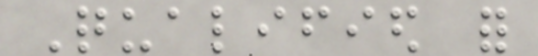Qualified for
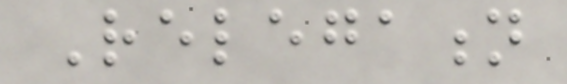Relegation
